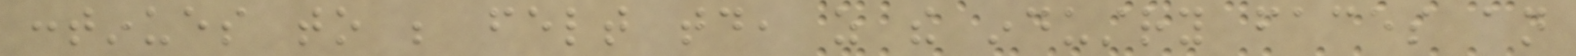continues to be felt today, as the industry faces an
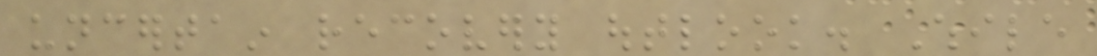uncertain recovery outlook. While
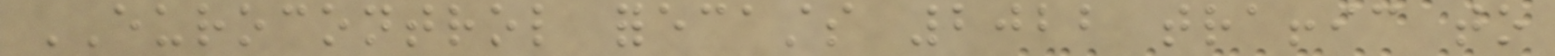EUROCONTROL forecasts 2022 traffic to
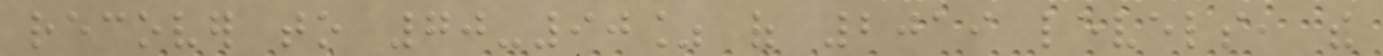recover to 70-90% of 2019 levels, the
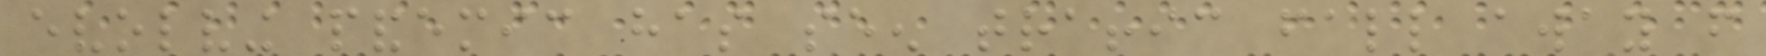evolving pandemic has seen traffic fall away from
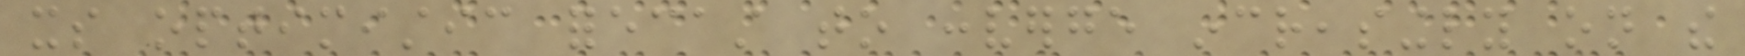its optimistic forecast to converge increasingly on the
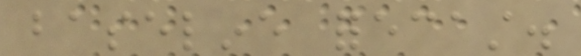baseline forecast.
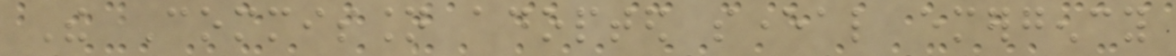The Commission adopted several emergency
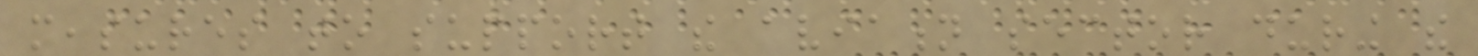measures to support the aviation sector during the
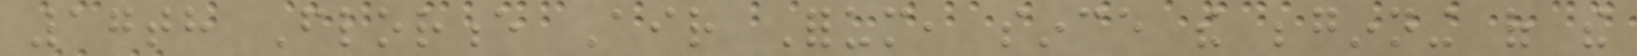17th Florence Air Forum, since the beginning of the
